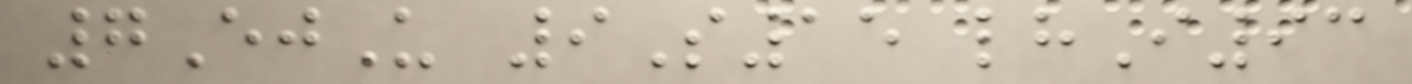7EjU 9S15 lhI93
